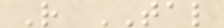R TAL
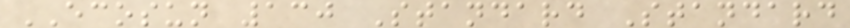ECOSUN 130 Standard Standard
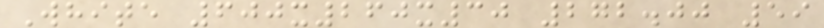White 600x260x30 272.00 59
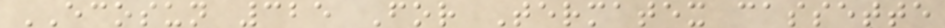ECOSUN 325 For Termatex cassette
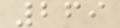269
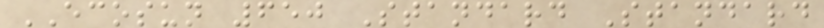ECOSUN 650 Standard Standard
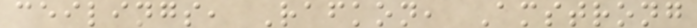ceilings, Rafkon, Amstrong
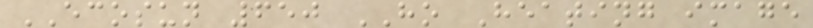ECOSUN 650 HO Heating image
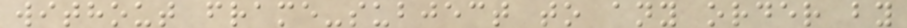without frame-subject to any order by
